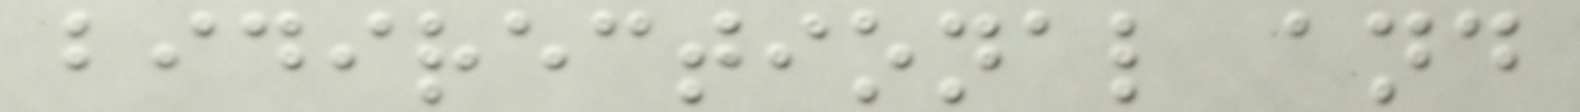bidirectional and
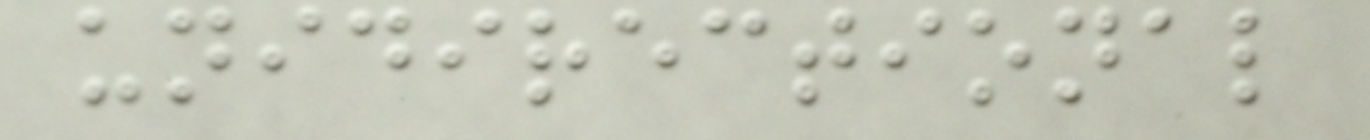unidirectional
